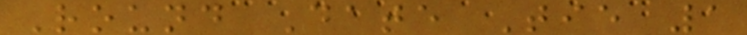Round Date Tie 1
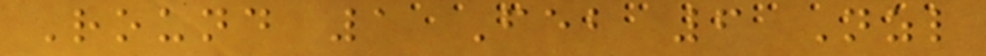Round 1 Feb 6 Nzl
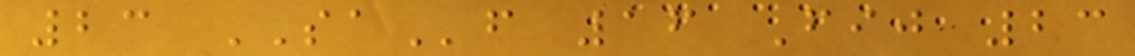23 SAf 16 Fij 23
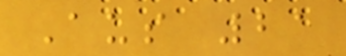Aus 21
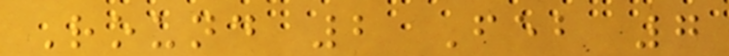Round 2 Feb 7
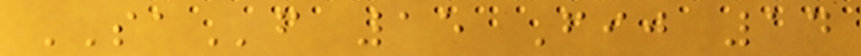SAf 15 Fij 14
